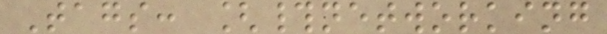Tags: [#networking
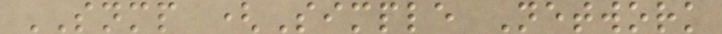SNMP (Simple Network
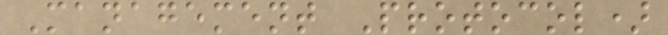Management Protocol)
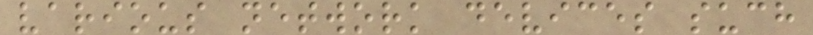various network devices such
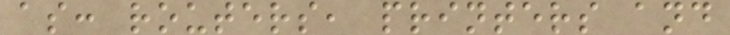as: routers, printers and
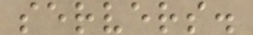servers.
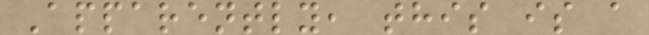Apparently, this is a
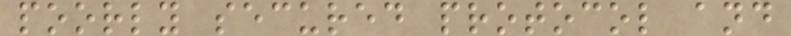poorly secured protocol and
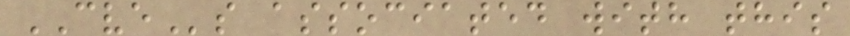CVEs associated with this
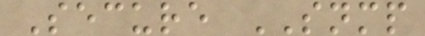Secure SNMP
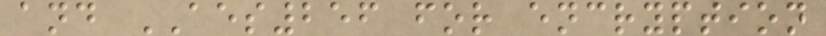and AES256 for encryption
